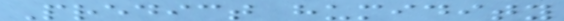Predict humidity
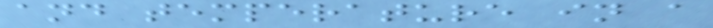and temperature in a
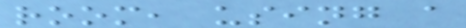room, using a
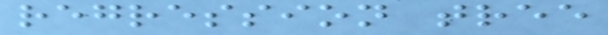regression tree
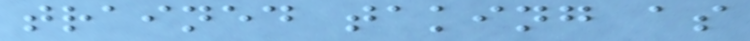trained taking as
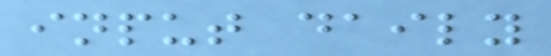input daily
